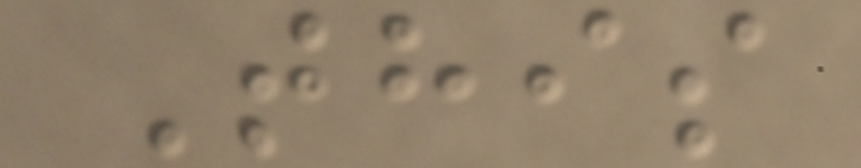This
